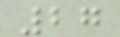27
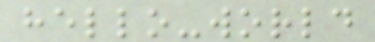hello-world
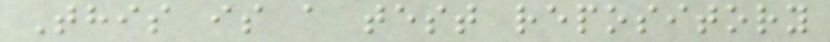This is a test repository
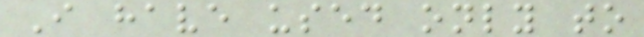I have used only to
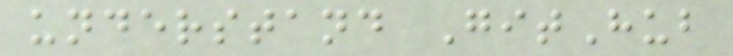understand GitHub
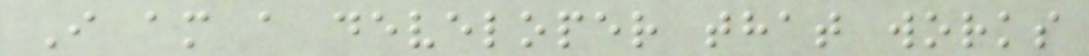I am a developer that works
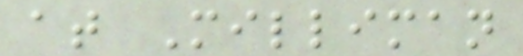at Milliman
